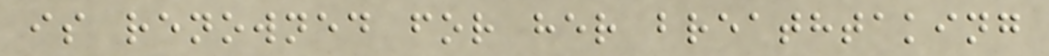is renowned for her breathtaking
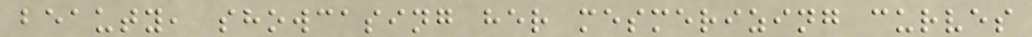beauty, showcasing her mesmerizing curves
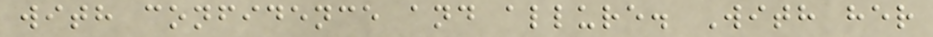with confidence and allure. With her
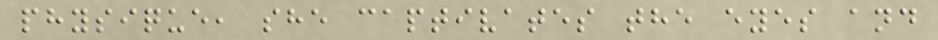physique, she captivates the eyes and
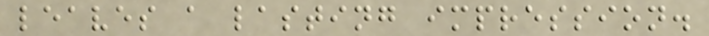leaves a lasting impression.
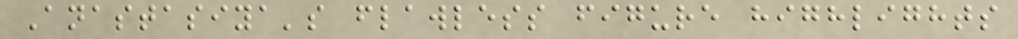Anastasiya's flawless figure highlights
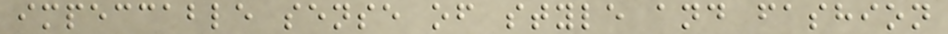impeccable sense of style and fashion
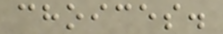choices.
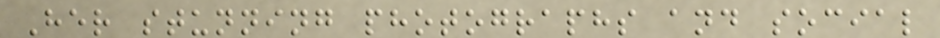Her stunning photographs and social
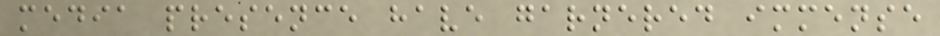media presence have garnered immense
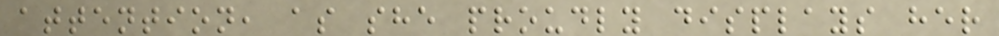attention, as she proudly displays her
